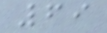69
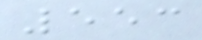553
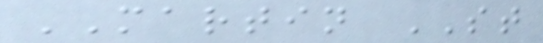MARTIN ST
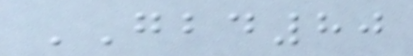GBD80
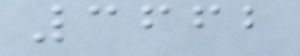3662
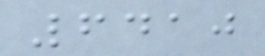6410
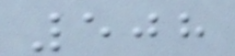508
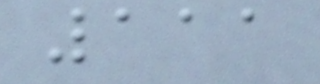111
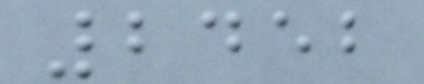2452
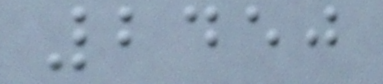2450
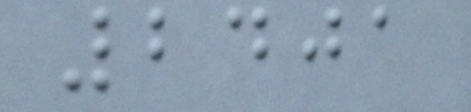2401
